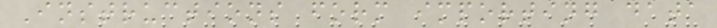Instructions form importing data
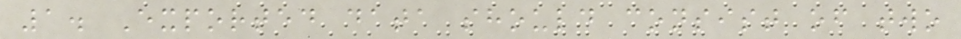1. Exported data should consist of two
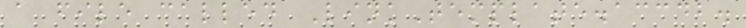a file called LinkTemplate.accdb.
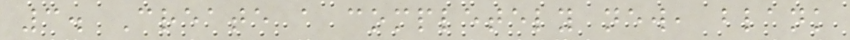3. Create a completely new, blank
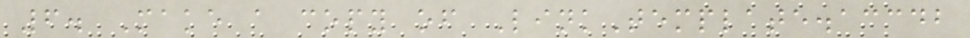6. Make a copy of LinkTemplate.accdb
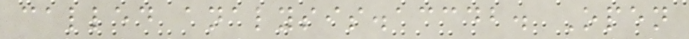called analysis.accdb. Open
